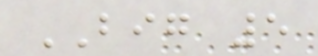BIG 5
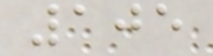105
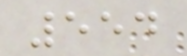554
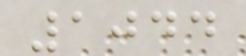1044
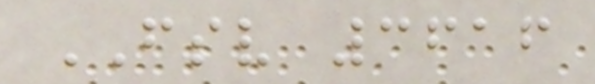FSV 3616
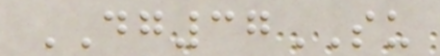DG37SU
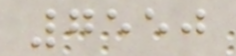7550
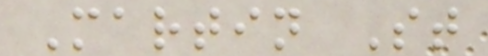Martin St
